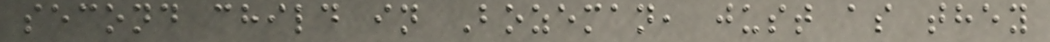second child in Bozeman, just as they
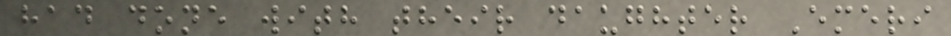had done with their daughter Emeri
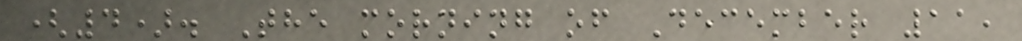(4). The morning of December 11,
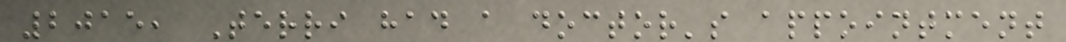2015, Terri had a doctor's appointment
